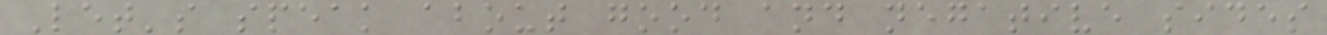Let's speak about good and negative sides
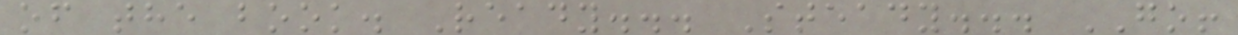of the book. Ready... Steady... GO!
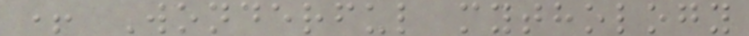+ Wonderful mythology
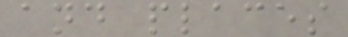and places
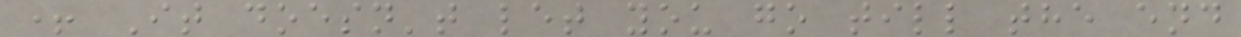+ It doesn't let you go till the end
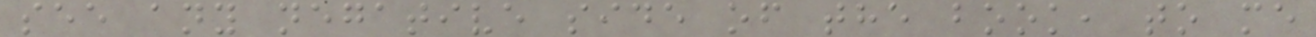see any negative side of the book, to me
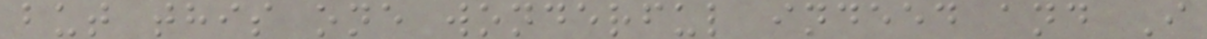but this one wonderful indeed and I
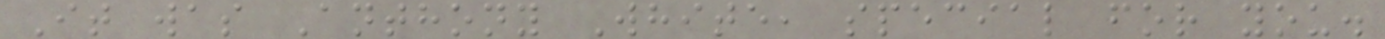It was Anthony White, special for you.
